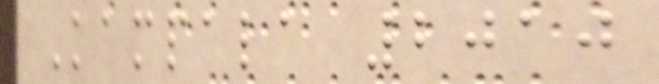Kampala 2010
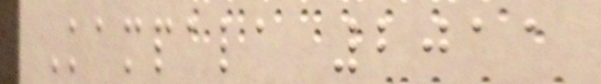Kampala 2011
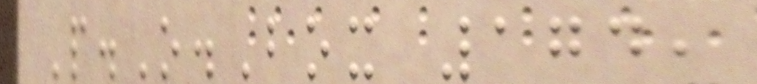P.O.Box 174,
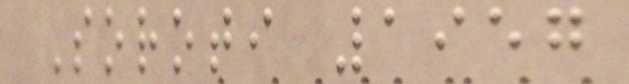Soroti 1957
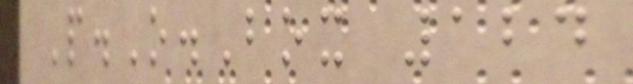P.O.Box 124
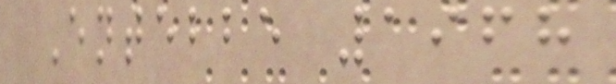Entebbe 1968
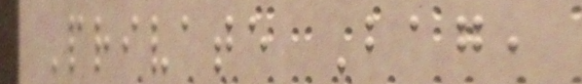Private Bag,
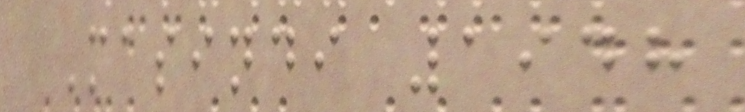Masindi 1948
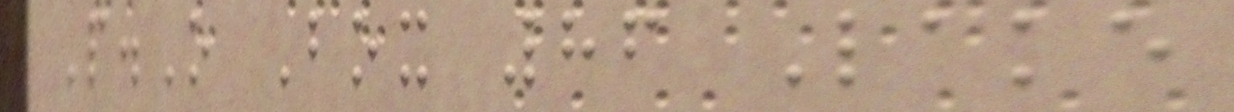P.O Box 86 Lake
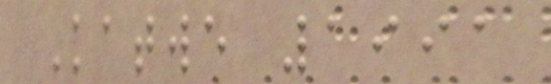Katwe 1991
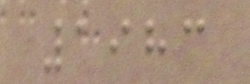1983
